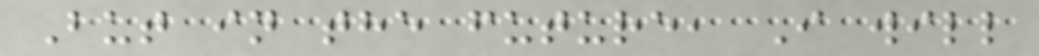But in the future, I will
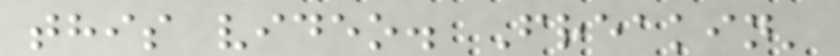this video. Freakin'
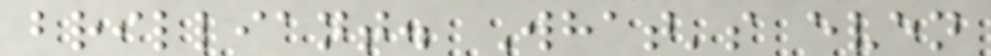brilliant. What's even
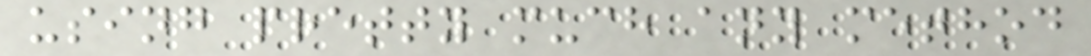using pretty much any method
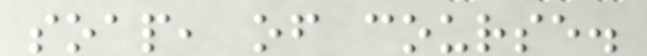soap, of course.
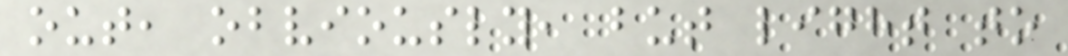out, obviously, but light to
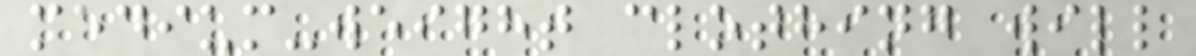medium-weight clothing will
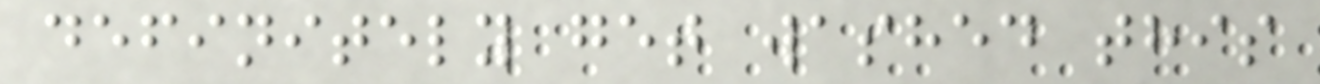definitely get washed this
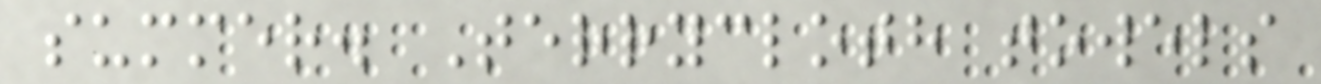summer. Terrycloth towels
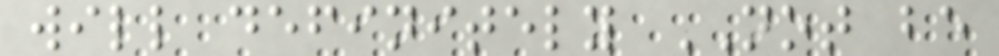will definitely NOT be
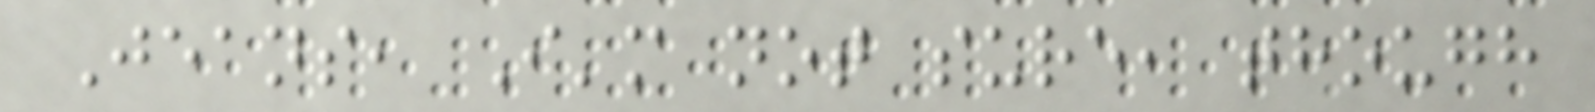Jeans, I'm not sure, though
